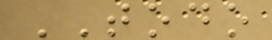TODO
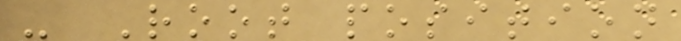- Root position
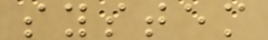system
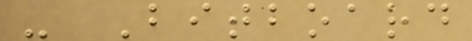- Bitboard
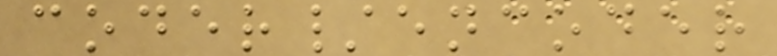coder/encoder
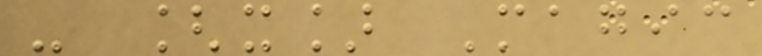- [x] Magic
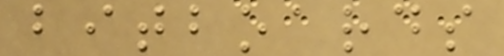bitboards
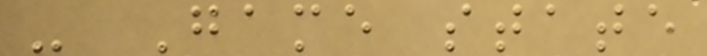- Game state
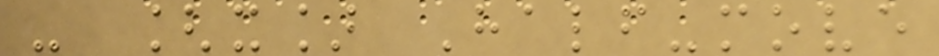- [x] Half-move
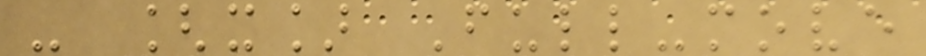- [x] Full-move
